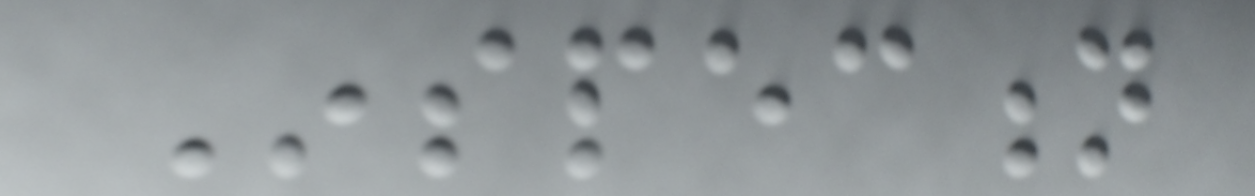Inspection
